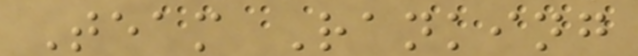Team Ranking
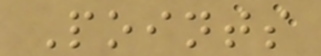Points
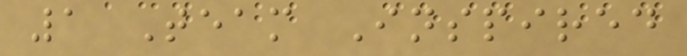1 Team Inspired
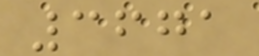3671
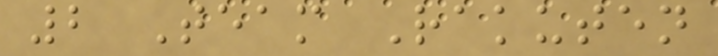2 Team Rakuten
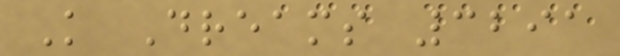K Dreams 3291
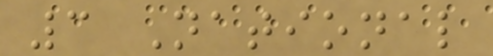3 National
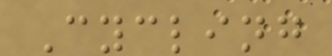Cycling
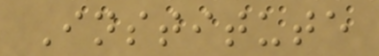Institute
